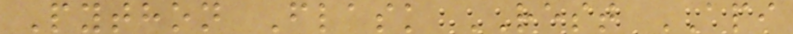Python Flask REST API
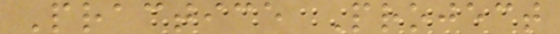Practice Project
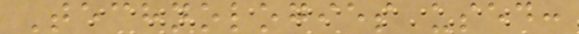Technologies used:
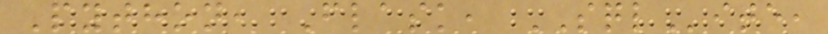Python, Flask, SQLite,
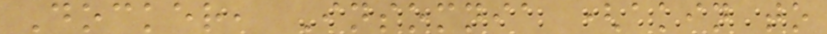Docker, Insomnia (akin to
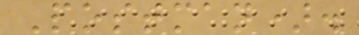Postman).
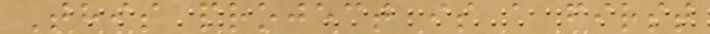This project is a first
